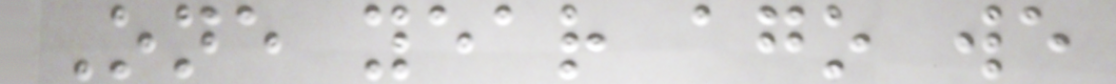One year ago we
